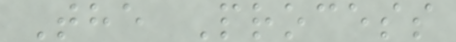The Process
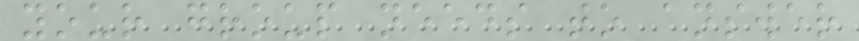your group needs to answer
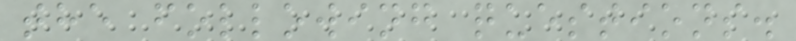the following questions.
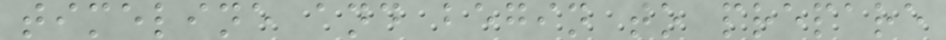timeline and begin to prepare
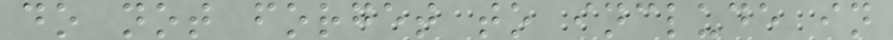do not forget to include in
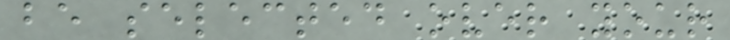be selected over your
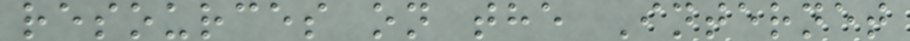resources on the Internet
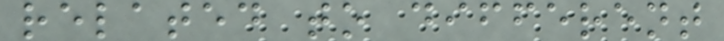related to different
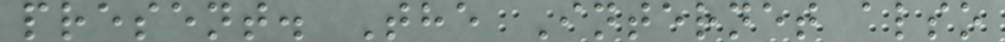present. The Internet also
